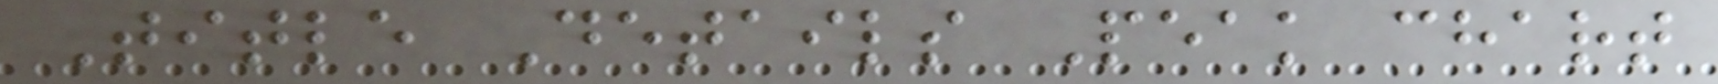Title Details Peak chart
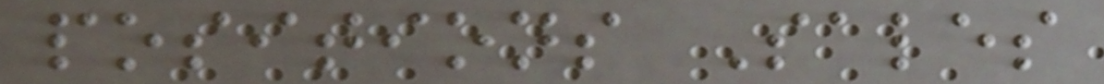positions Sales
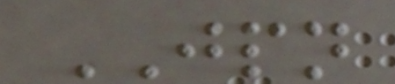JPN
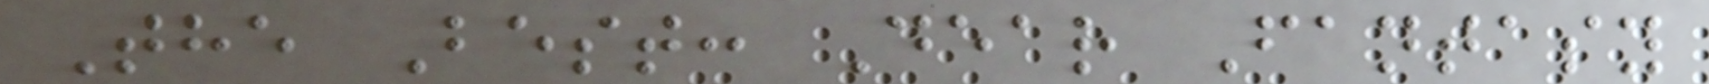The Best: Dear Fantasy
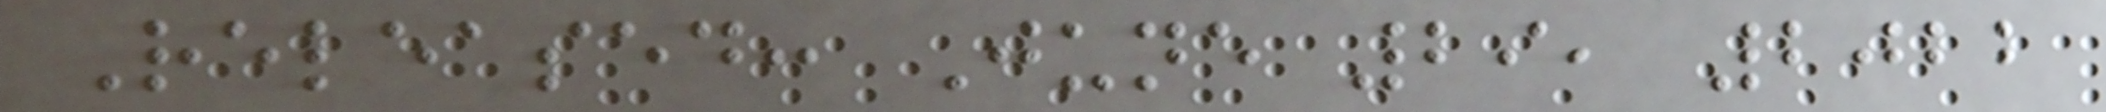Released: June 29, 2022
